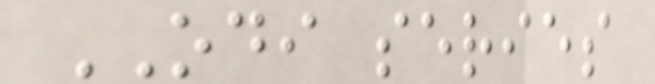ODI series
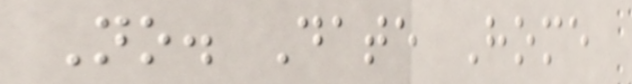No. Date Home
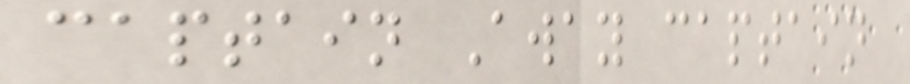captain Away captain
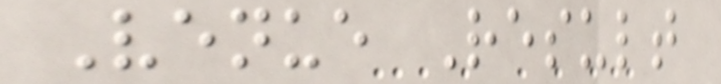Venue Result
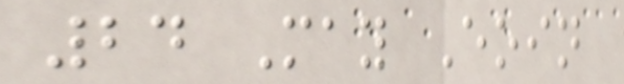24 May Eoin
